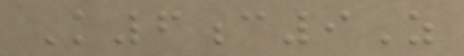K6c9Z
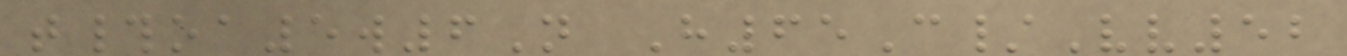t#oa5w6N H65C/Vv52
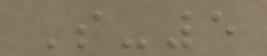S-5
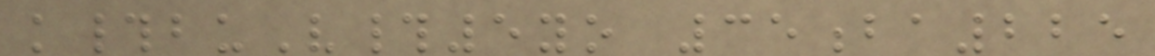k#buV#5yo 35ba225
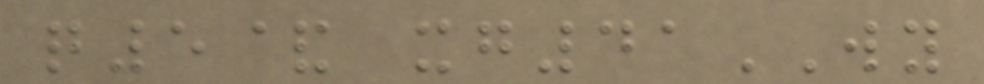q5& xg41WY
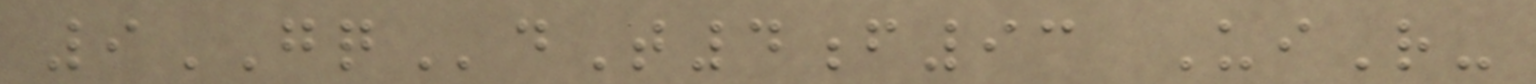9GQdT4f93 UiR-
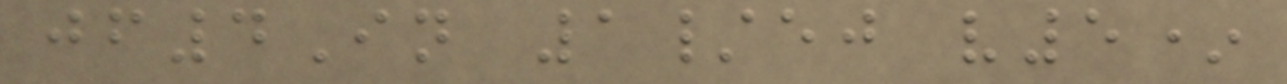jf4In 1/ej v5*
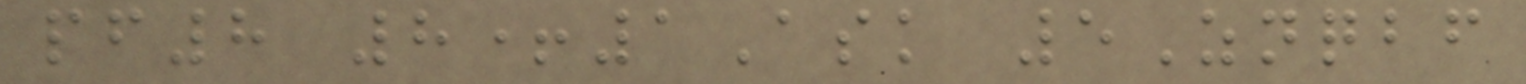pf8 8+1Ask 5Znqbf
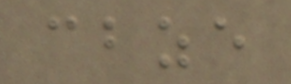cbze
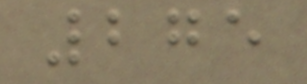275
